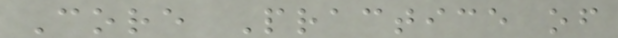Core Practice of
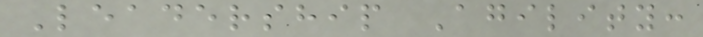Leadership Agility:
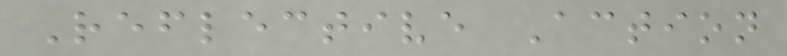Reflective Action
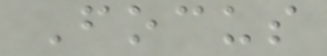Focus
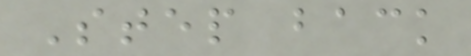Step back
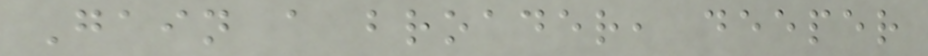Gain a broader, deeper
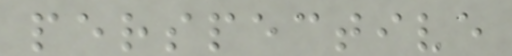perspective
